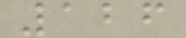126
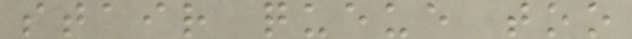stair queue too
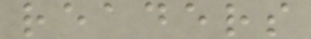readers
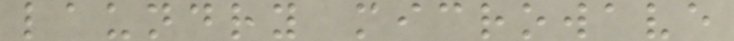laundry microwave
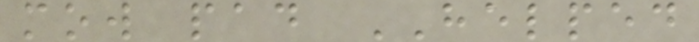mow pad HELPED
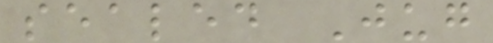sealed Jug
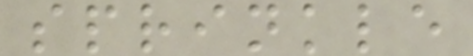sprinkle
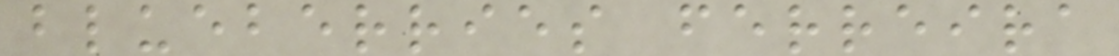blueberries ferreira
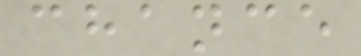chance
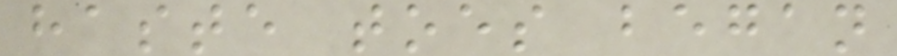haste toes began
